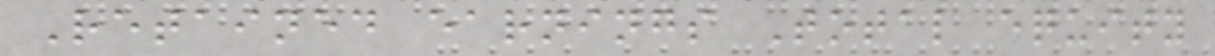Retained earnings Total equity
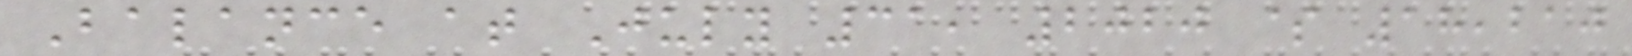Balance at July 31, 2020 $ 18,210
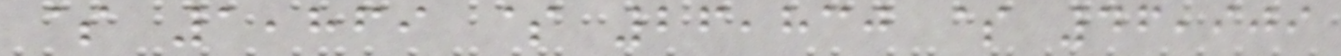$ 1,869 $ 26,830 $ 46,909
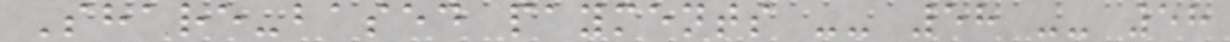Share-based payments -- 58 -- 58
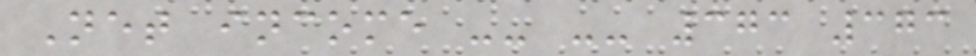Net income -- -- 373 373
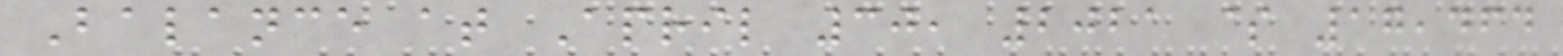Balance at April 30, 2021 $ 17,464
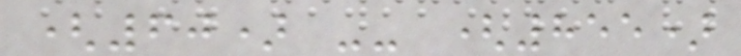(60) -- (855)
